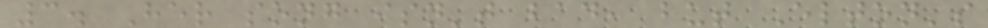3. Her song isn't bad, but Elton's
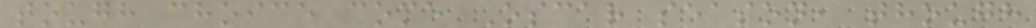tough choice come Oscar season, though
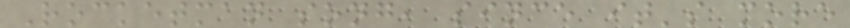Rocketman song, since it's more
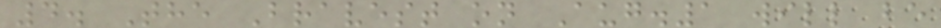4. The Bravest on Aug.1 will be
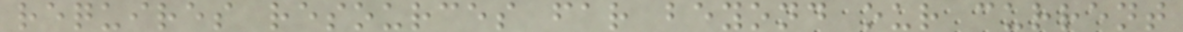requires resources far beyond our current
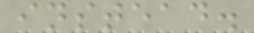instead.
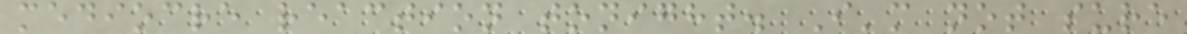mediocre reaction tonight. I'm not sure
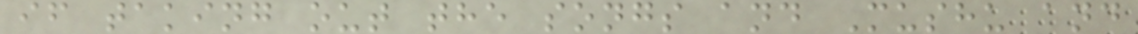if taking out the songs and Mushu and
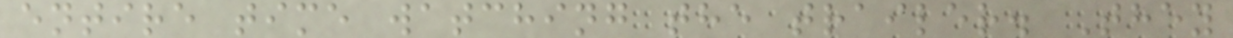entire time watching the trailer. They
